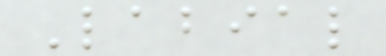Labial
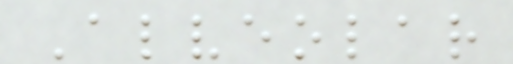Alveolar
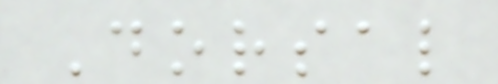Dorsal
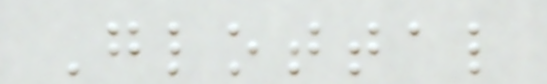Glottal
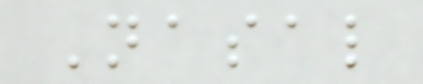Nasal
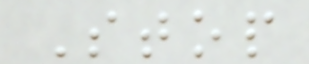Stop
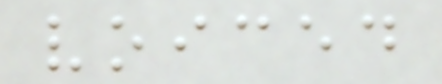voiced
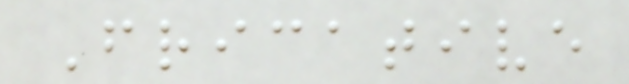Fricative
